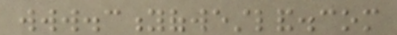www.cityofwestland.com
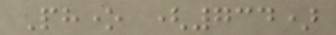Phone (734)
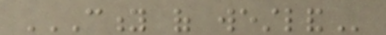CITY OF WESTLAND
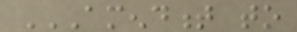AMENDMENT TO
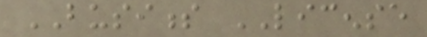BUSINESS LICENSE
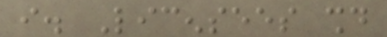i. Licensees should
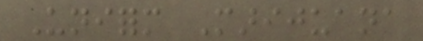Uniform Marijuana
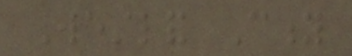Westland City
